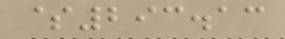$293.13
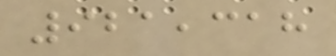921,318
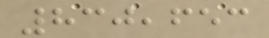830,653
